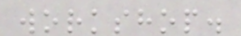workshop.
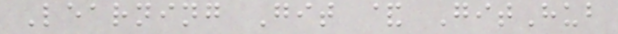Learning Git & GitHub
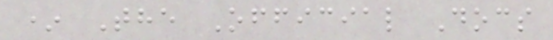* The Official Docs
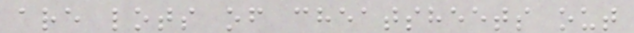are lots of cheatsheets out
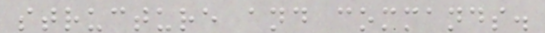structure and commands.
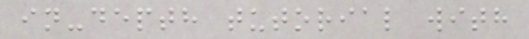in-depth tutorial with
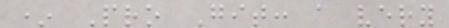* Pro Git: a very
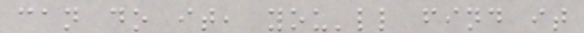can do it, you'll find it
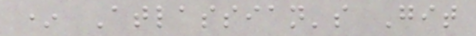* Atlassian's Git
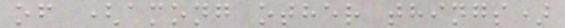of (among other things)
